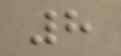8
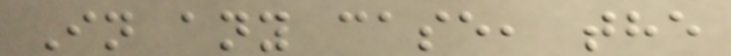In any case, the
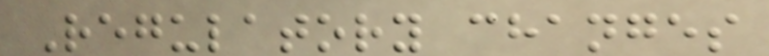Regulatory changes
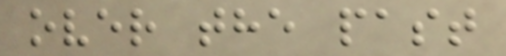over the past
